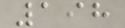198
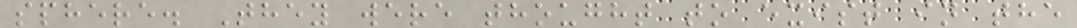sphere. They were thought to exist in the
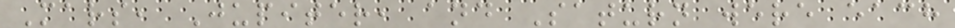Mars, Jupiter, and Saturn were each
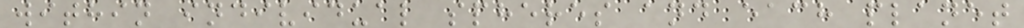within individual spheres and each planet
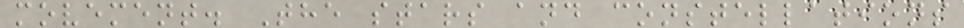movement. The stars and constellations
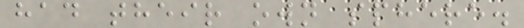had their own sphere.
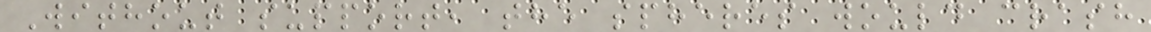Without support, the spheres would crash
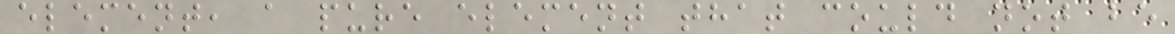element, a pure element that could not be
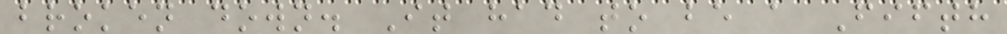broken down. It had to be a Fifth
